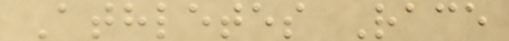Athletes Race
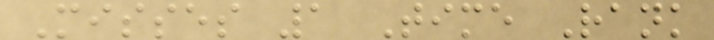Misses 1 Time Rank
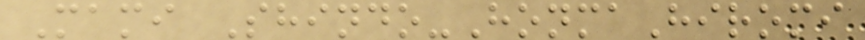Mami Shindo-HonmaHiromi
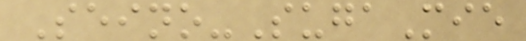Seino-SugaMie
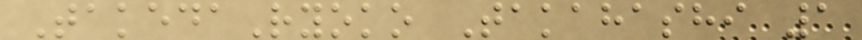TakedaRyoko Takahashi 1
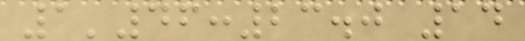1'46:23.0 14
